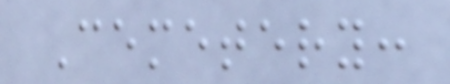Cemetery:
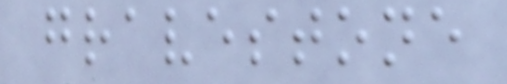gravestone
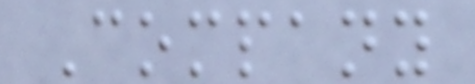Company
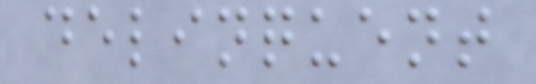delinquent
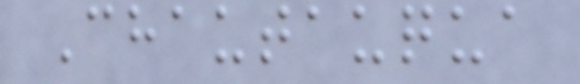Chautauqua
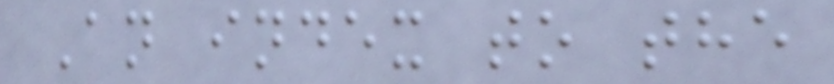An index to the
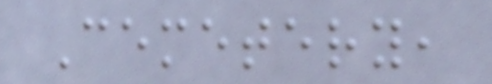Cemetery,
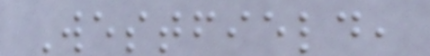Westfield,
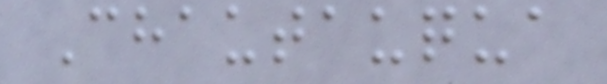Chautauqua
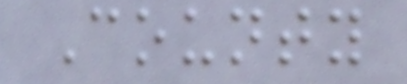County
